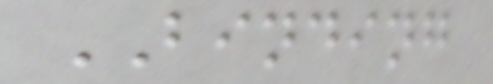BINDING
